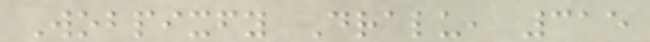Wobpixfy Dralu, 315
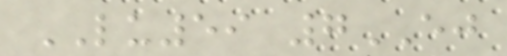LU59 7EJ
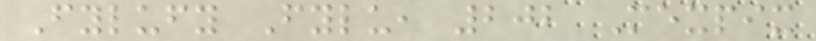Fylufy Fylu, 202 Mexpix
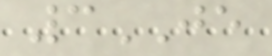3JE
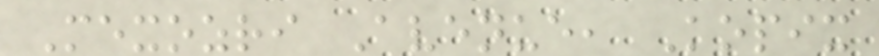Mexozri Avenue, Kopix
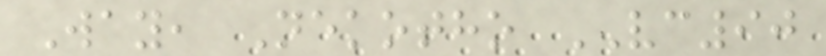Way, Nekotho VC90
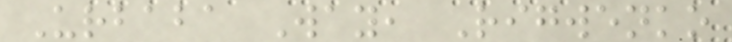Urbaba Way, Rigwenko
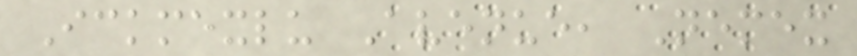Ickmexlu Avenue, Nemex
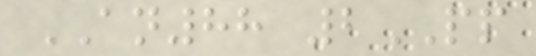AN88 2PP
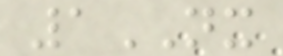1NX
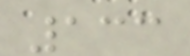133
